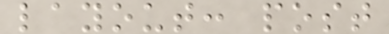layout: post
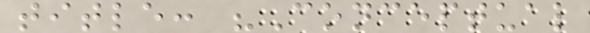title: "Conceptual
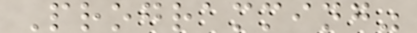Programming"
